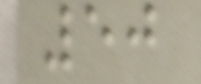50
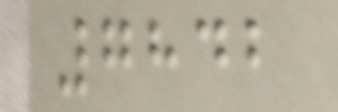7842
